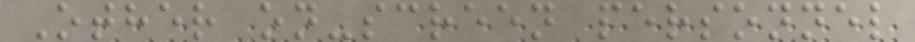Other on-screen personnel
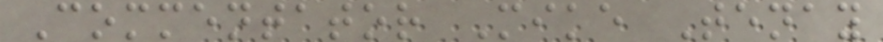Commentator Mike Tenay
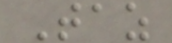Taz
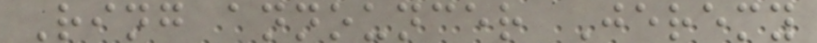Ring announcer Jeremy
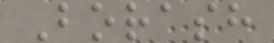Borash
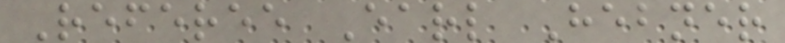Referee Earl Hebner
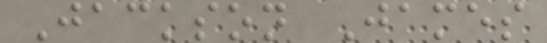Jackson James
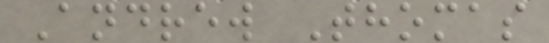Andrew Thomas
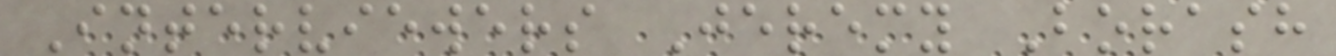Interviewers Jeremy Borash
